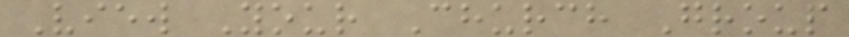View Your Church Group
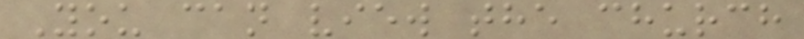You can view the church
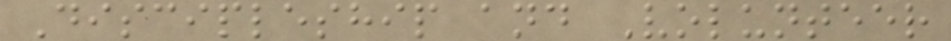Discipleship and Volunteer
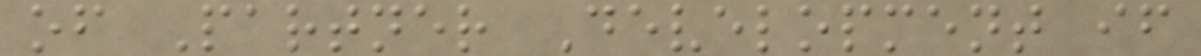of Partner Development if
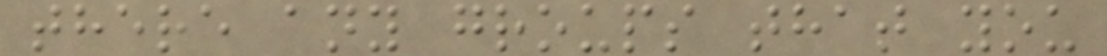there any groups that you
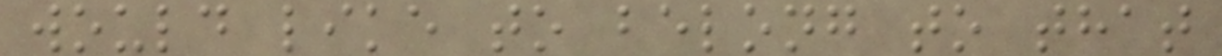would like to belong to that
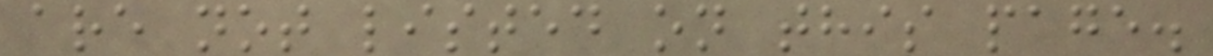are not listed on this page.
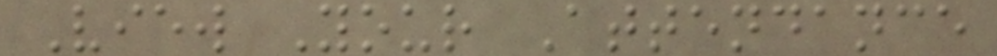View Your Attendance
